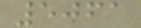5061
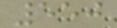550
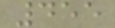455
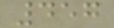457
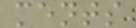ments
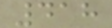418
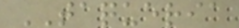TAQUERIA
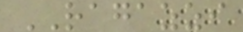RAGAZZI
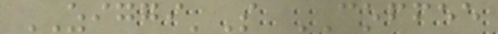ZIGGI'S COFFEE
